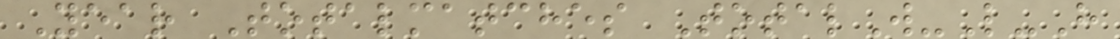Year Totalmatches TotalW-L-H
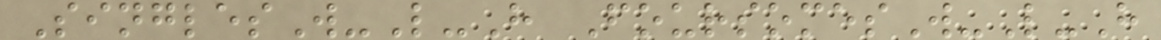SinglesW-L-H FoursomesW-L-H
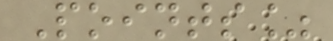Points%
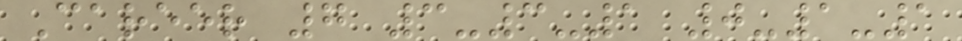Career 7 3-3-1 0-1-1
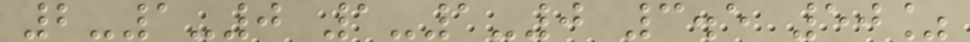2-1-0 1-1-0 3.5 50%
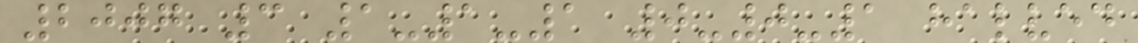2007 3 1-1-1 0-0-1 halved
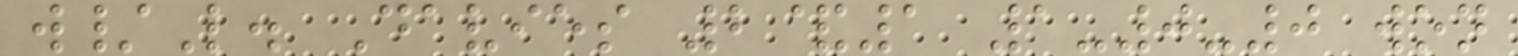w/L. Davies 2&1 1-0-0 won
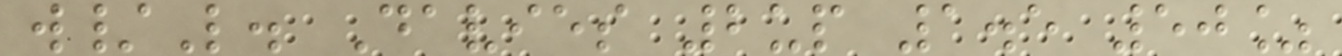w/L. Davies 2up 1.5 50%
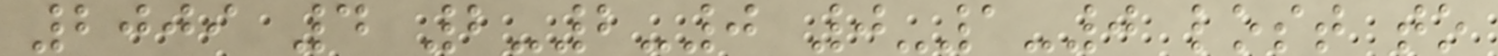2009 4 2-2-0 0-1-0 lost to
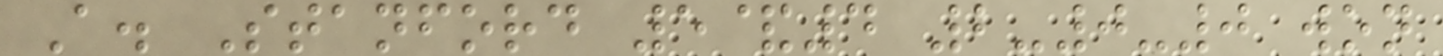A. Stanford 5&4 2-0-0 won
